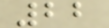22
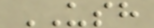USH
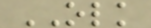OLK
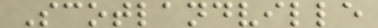Scotlandville
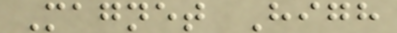Magnet High
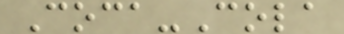Coca-Cola
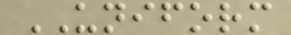UNIFORM
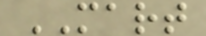MART
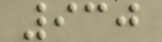930
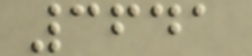3641
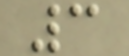3
